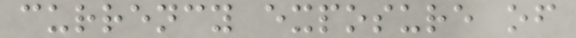currency exposure of
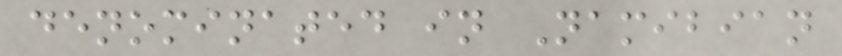denominated in Namibian
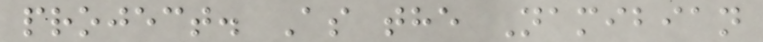project. As the Namibian
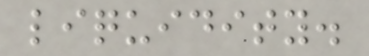liquidity.
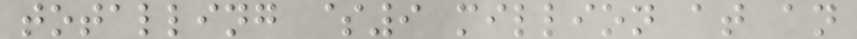totalling $9 million at an
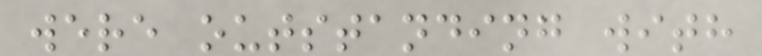were outstanding with
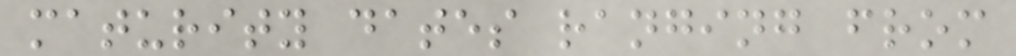maturity dates ranging from
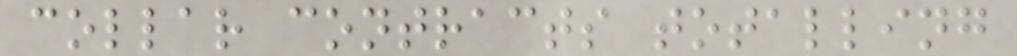collar contracts totalling
